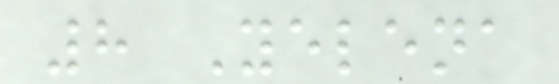8 Yelena
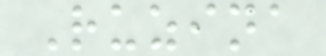Ruzina
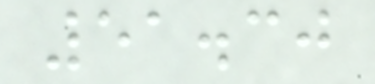51.30
